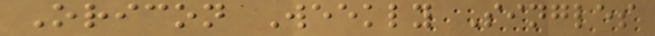Oricon Weekly Singles
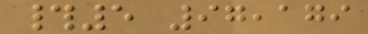#5 97,179
